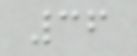36
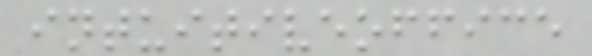intuitiveoffice
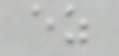ez
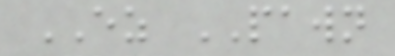EZ PAWN
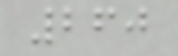260
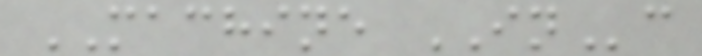MACHINE INc
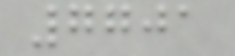7701
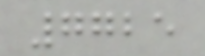7725
